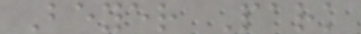Beyer Park
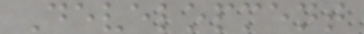Development
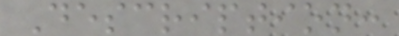Description:
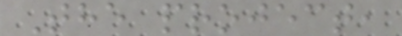The project,
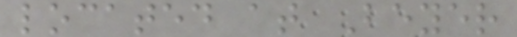located at Beyer
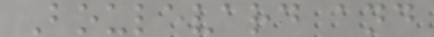Boulevard and
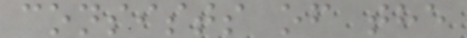consists of the
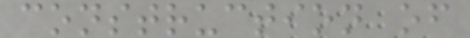construction of
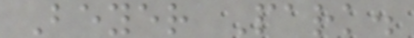Beyer Park.
